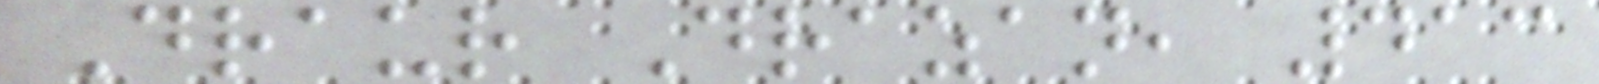Draur Drazan, 413
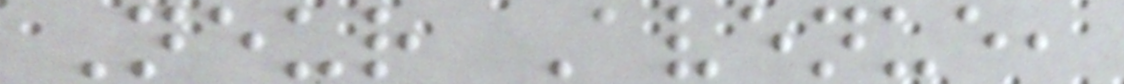Neur Avenue,
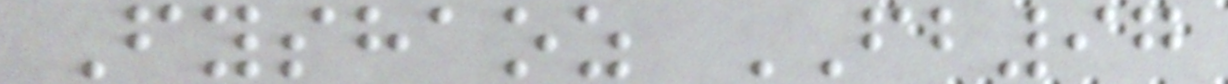Fyshaoz FB97
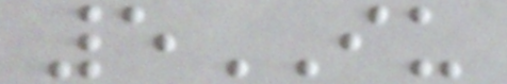5IU
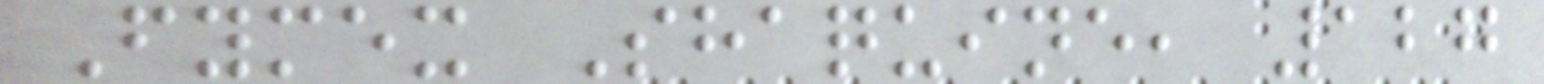Fymex Shaquine, 127
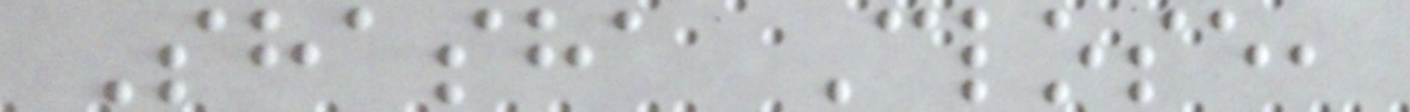Shasha Close,
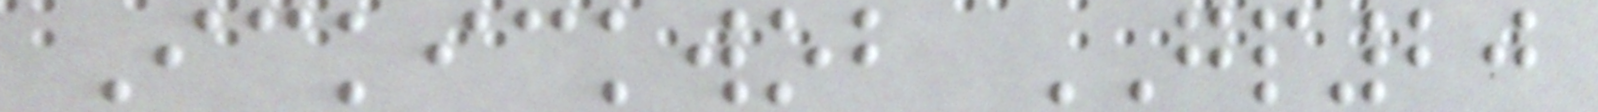Ickickwob GP20
